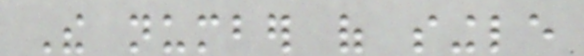The number of single
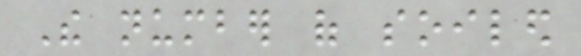The number of soiled
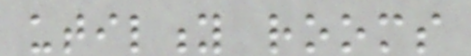utility rooms
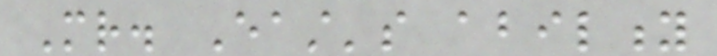Mr. East's ability
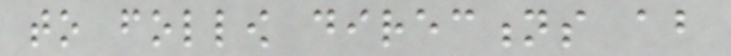to follow directions about
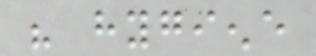his hygiene
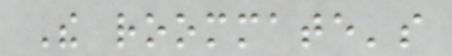The roommate's
